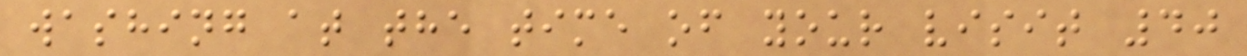washing at the time of your visit 40
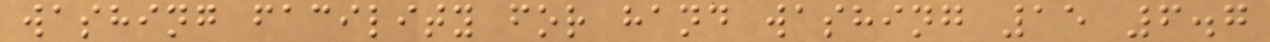washing facility for hand washing 15 6.7
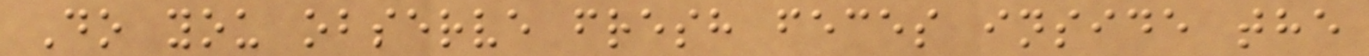Do you observe fresh feces inside the
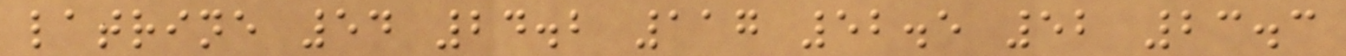latrine 54 24.2 117 52.5 52 23.3
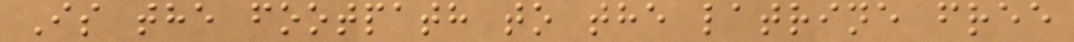Is the footpath to the latrine free
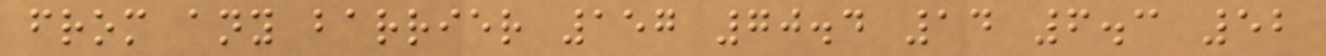from any barrier 157 70.4 14 6.3 52
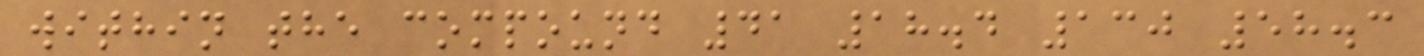within the compound 41 18.4 130 58.3
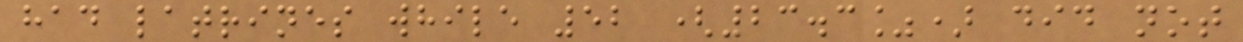had latrines while 52 (23.3%) did not
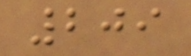209
